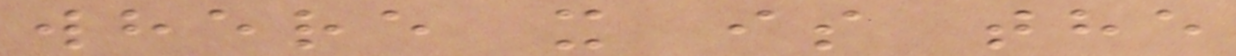where x is the
